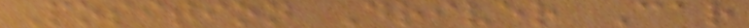Position Driver Car
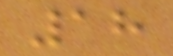18
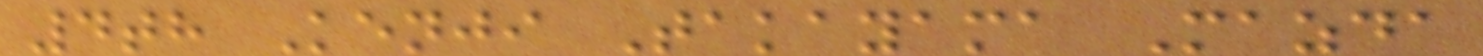4th Kenji Takayama Mazda
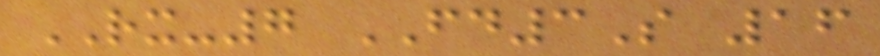RX-7 FD3S 16
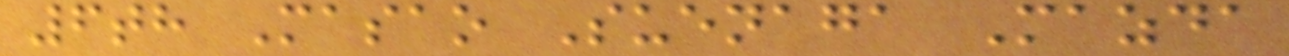6th Masao Suenaga Mazda
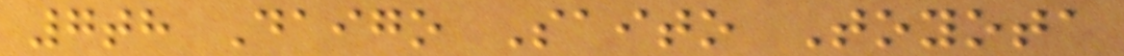7th Daigo Saito Toyota
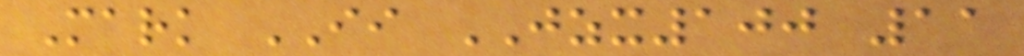Mark II JZX100 11
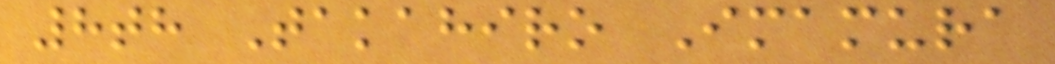8th Takahiro Imamura
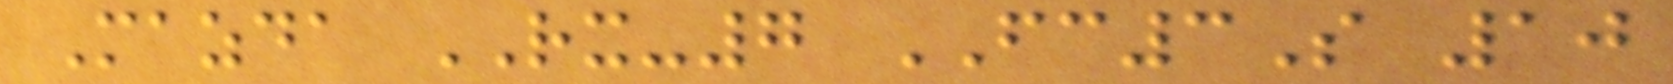Mazda RX-7 FC3S 10
